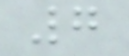7
